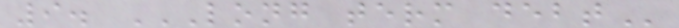9. LONG TERM DEBT
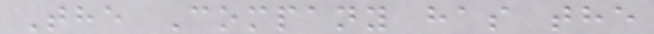The Company has the
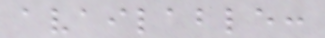available:
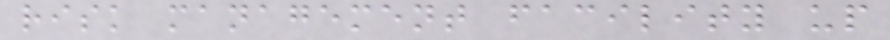risk management facility up
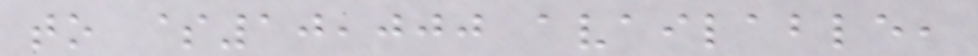to $10,000 available,
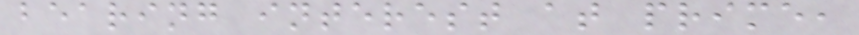bearing interest at prime,
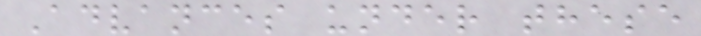Advances under these
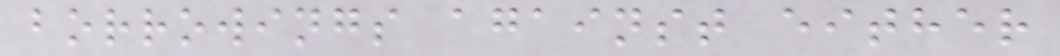borrowings against either
